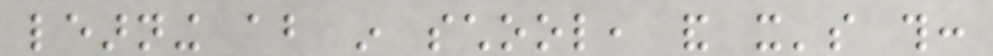learning about in school, and it's this:
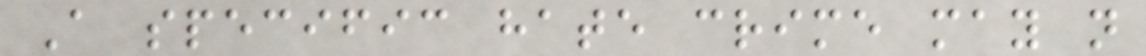A specific hate crime may not
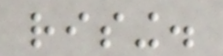rising.
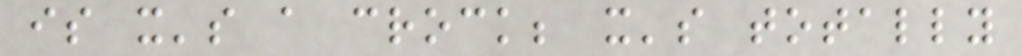is it's a crock; it's totally
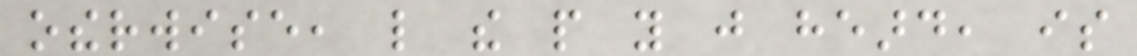otherwise, like the people you just heard, is
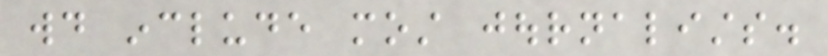would include most journalists.
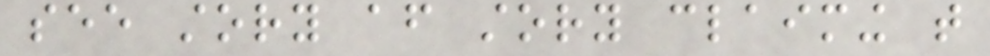see story after story claiming that
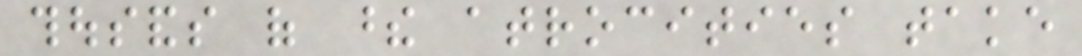thousands of these atrocities take
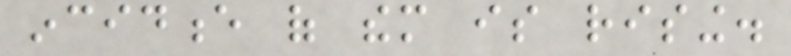incidence of them is rising.
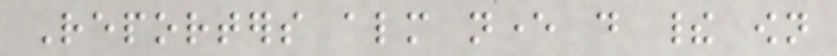Reporters almost never do their own
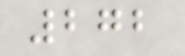272
